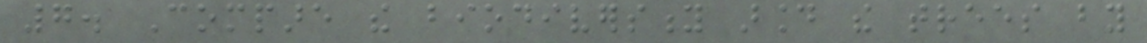7. Compare the biodiversity around the trees by
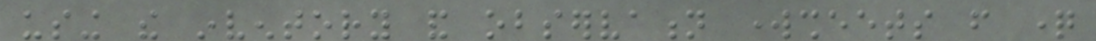using the inventory and observation worksheets from question
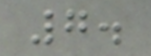7.
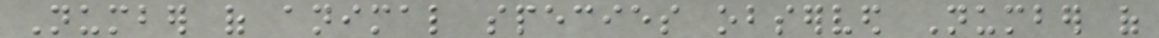Number of animal species observed Number of
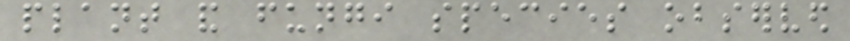plant and fungi species observed
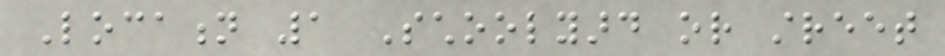Location 1 Schoolyard or street
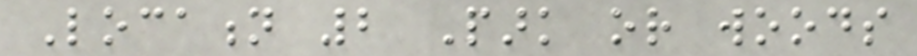Location 2 Park or woods
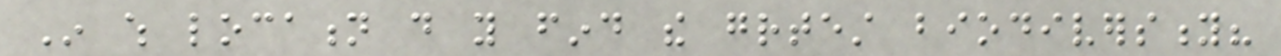In which location do you find the greatest biodiversity?
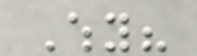Why?
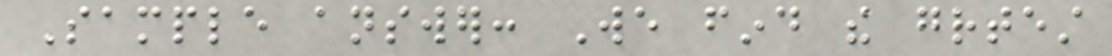Sample answer: We find the greatest
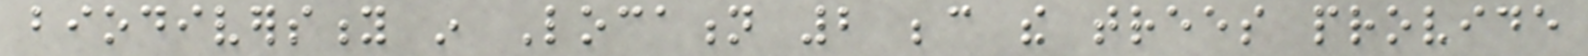biodiversity in Location 2 because the trees provide
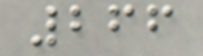266
